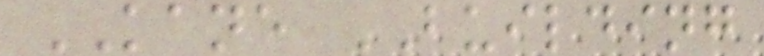KANE BUILDING
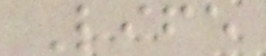Life
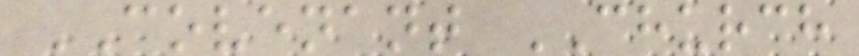COVENANT CHURCH
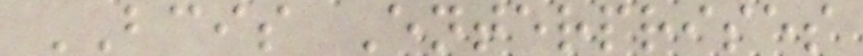BCIS Enterprises
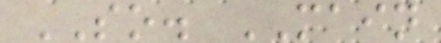SO. MAIN
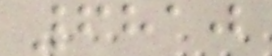6810
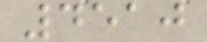4510
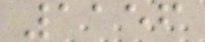1156
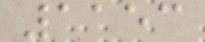1153
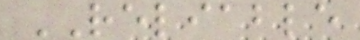RELIABLE
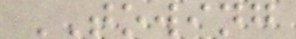TOWING
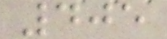405
